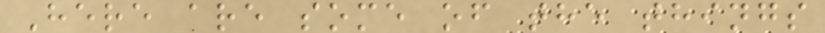Here are some of the things
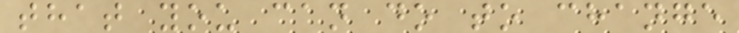that you can do to change
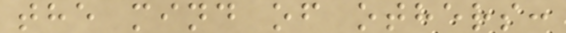the mind of others:
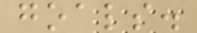goals.
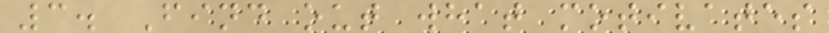3. Find out what motivates
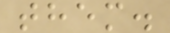them.
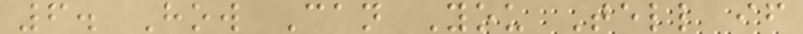6. How Can You Tell if
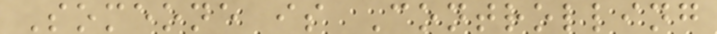Someone is Controlling
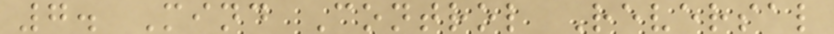7. Mind Control Reversal
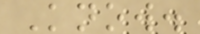Know.
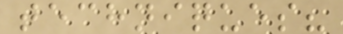techniques?
